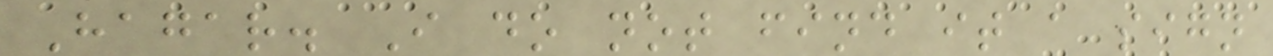Hagar. I do not find it a sign
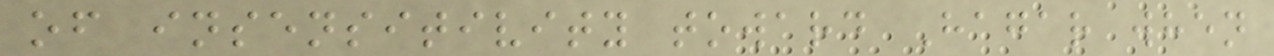of insensitivity toward Hagar when
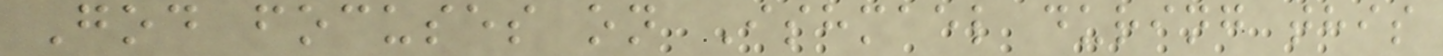God focuses on Ishmael during this
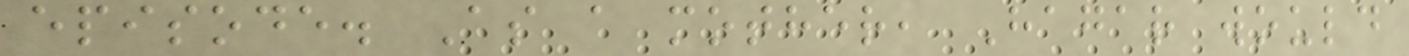episode. As a mother, Hagar would
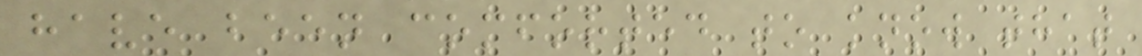have been comforted to know that
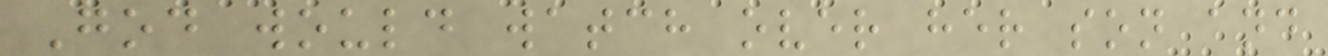God would watch over her son and
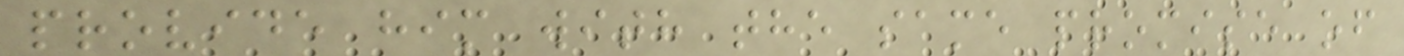provide him with the same promise of
